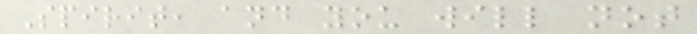Spirit, and you will not
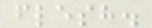flesh.
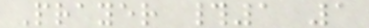Prayer #1 1
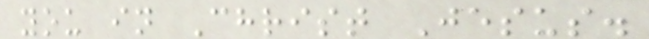you in Christ Jesus.
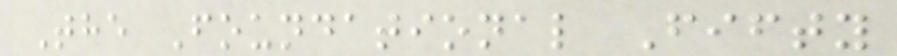The Foundational Fifty
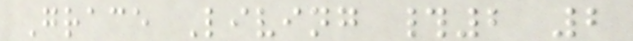Grace Living #2 2
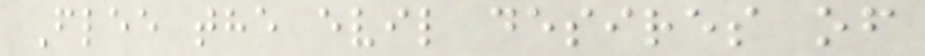Flee the evil desires of
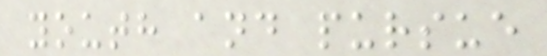youth and pursue
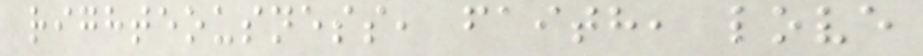righteousness, faith, love
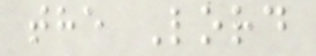the Lord
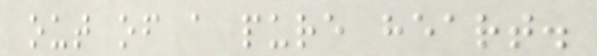out of a pure heart.
